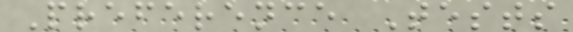Preference Tests
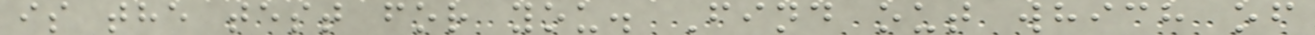is the test for you. Find out which of
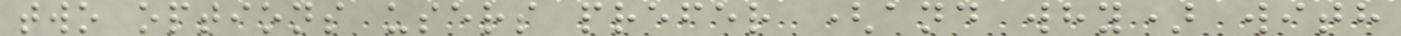two options users prefer (and why) with
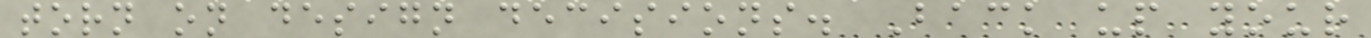torn on design decisions. Back up your
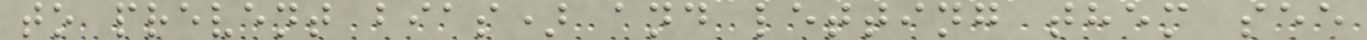to prevent bias) and letting them see
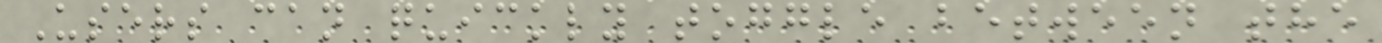Users can quickly toggle between the
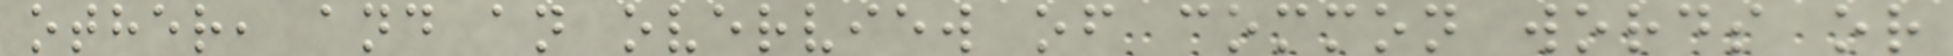other, and an overview of common words or
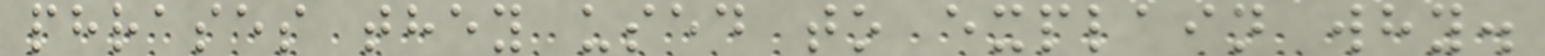phrases they used to explain why.
